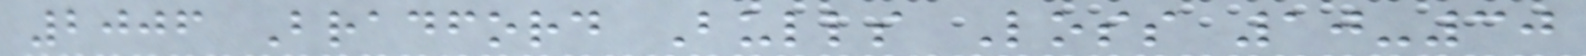2006 Bradford Bulls Loss 10-30
